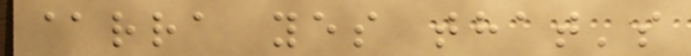@rra yes that's
